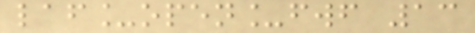laf_open_fwf 13
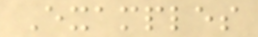Examples
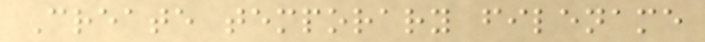Create temporary filename
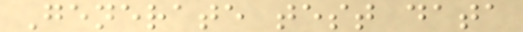Generate test data
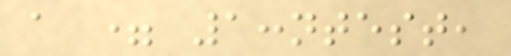a = 1:ntest,
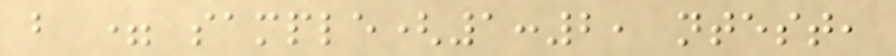b = sample(1:2, ntest,
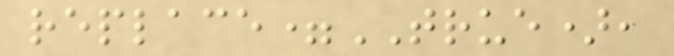replace=TRUE),
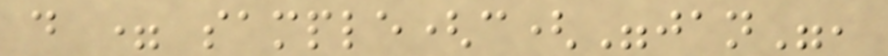d = sample(c("jan",
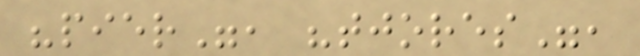"pier", "tjores",
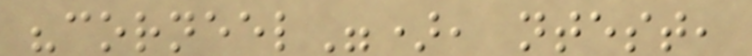"corneel"), ntest,
